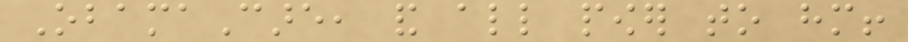ObamaCare, and all power to him!
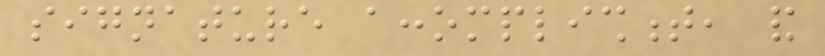signature accomplishment, and
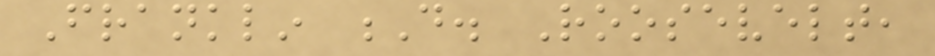Franklin D. Roosevelt,
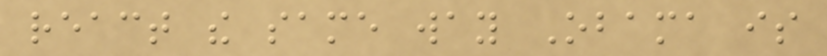react the same way Obama is
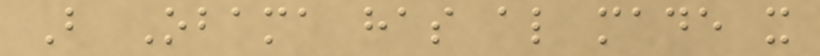But Obama has also made it
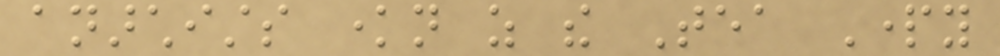anarchists known as the Tea Party
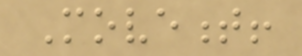Movement!
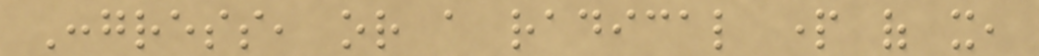Congress, or a radical part of it,
